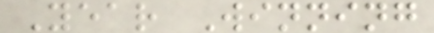Year Winning
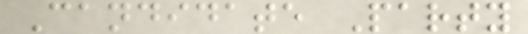Candidate Party
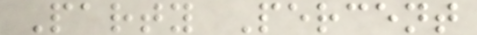Party Percent
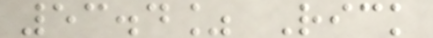53.4% Rick
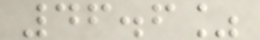46.6%
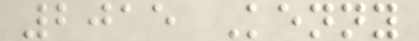2015 Kenny
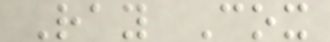Ray Cox
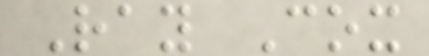Ray Cox
